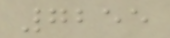7255
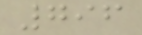796
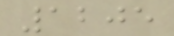1205
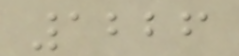1226
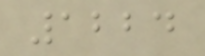1224
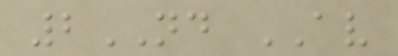2ND AV
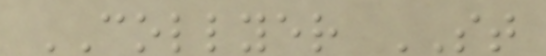COLLYER ST
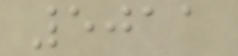5011
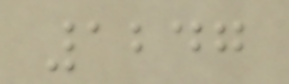1247
